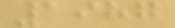1987
